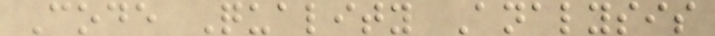Code Quality Analysis
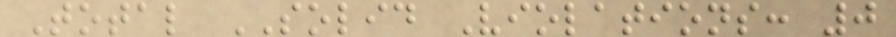Total SOLID Violations: 0
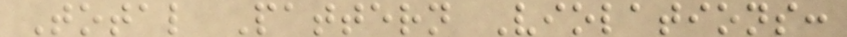Total Pattern Violations:
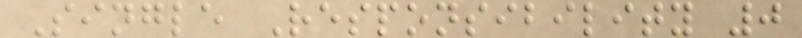Single Responsibility 0
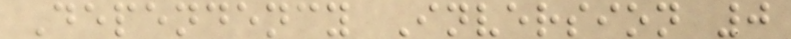Dependency Inversion 0
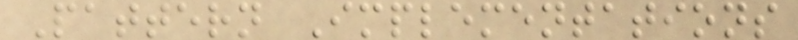Pattern Implementations
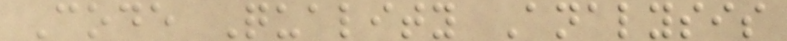Code Quality Analysis
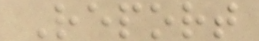Report
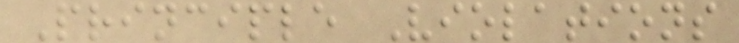Principle Violations
